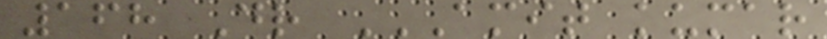168 Dr AMIT KUMAR
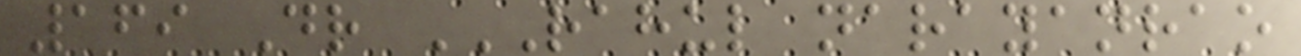169 Dr RAHUL NARAYANRAO
